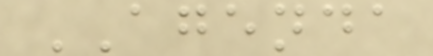AGENDA
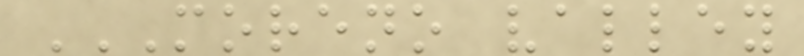MORENO VALLEY
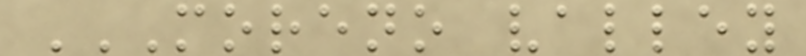MORENO VALLEY
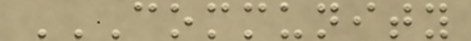COMMUNITY
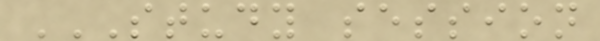STUDY SESSION
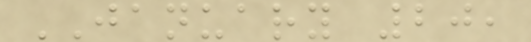JANUARY 20,
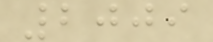2009
